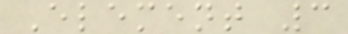Element 3
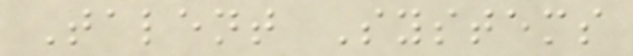Talent Systems
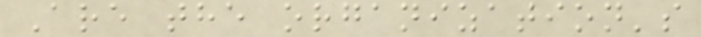Are the organization's
